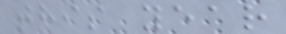this year
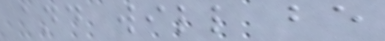and will be
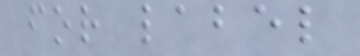for label
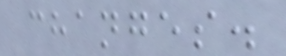changes.
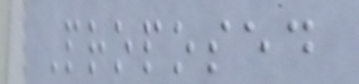Proposed
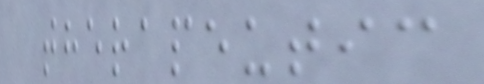therapeutic
